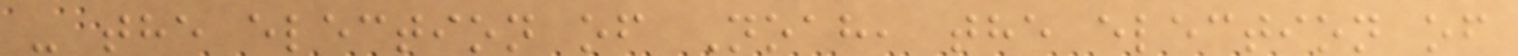- the election of Noah, the election of
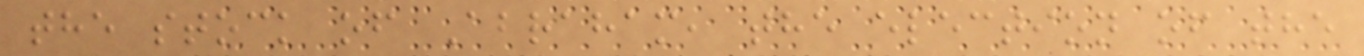the stock of Abraham, the election of the
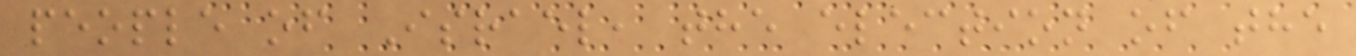people of Israel, the election of the
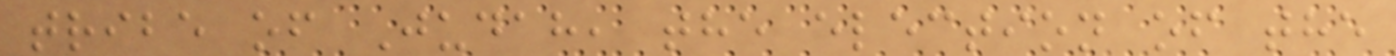tribe of Judah, the election of the
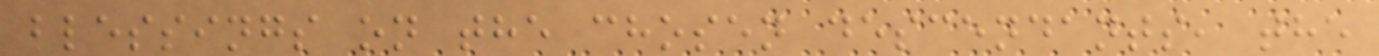blessings on the chosen descendants, the
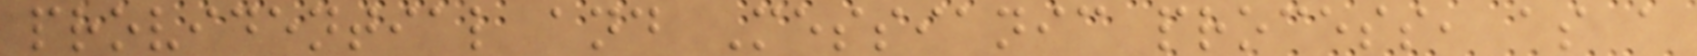providential and Messianic process, as a
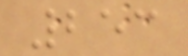253
